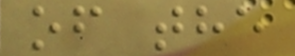of the
